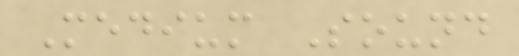Medium Sound
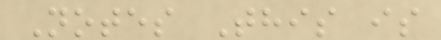Notes This is
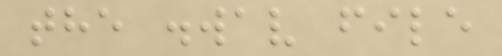the .wav file
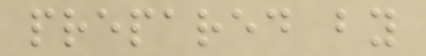prepared by
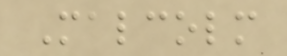Malcolm
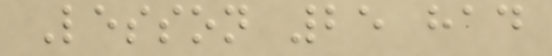Lesson 25 had
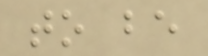to be
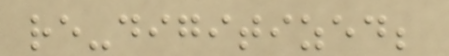re-digitized;
